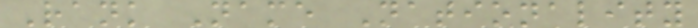Rank Name Nationality
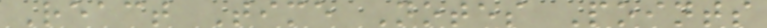React Time Notes Points
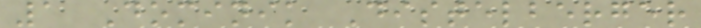1 Dominik Distelberger
